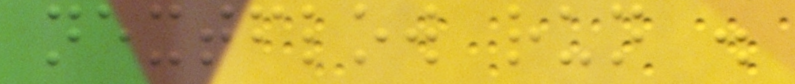nextflow run .
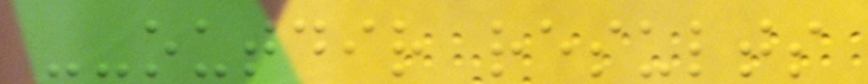--outdir results
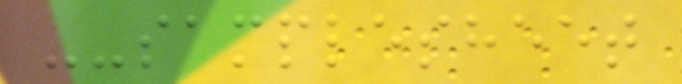--samplesheet
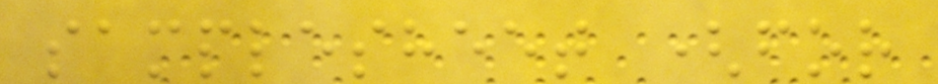samplesheet (for
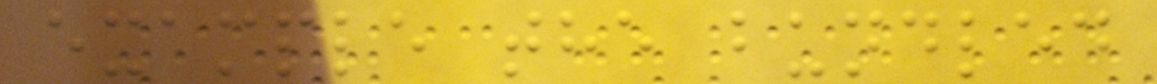example the bundled
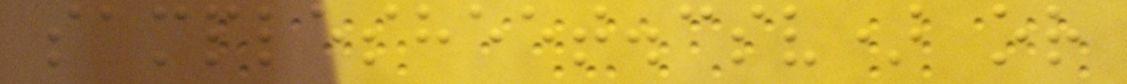samplesheet.csv) or
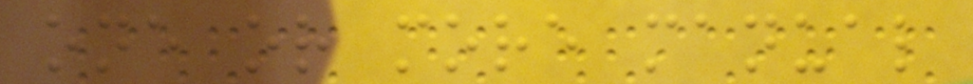one or more manual
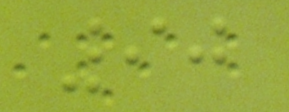90
